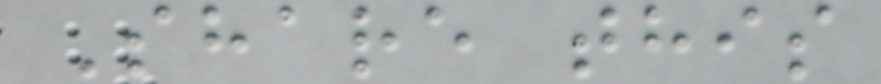Share this
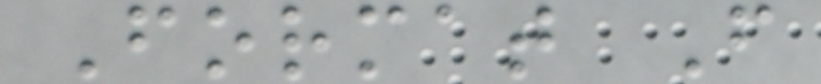Format F
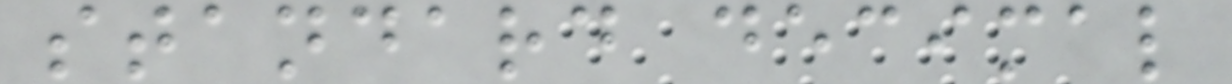standard decimal
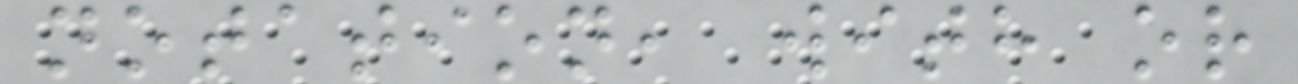notation, with or
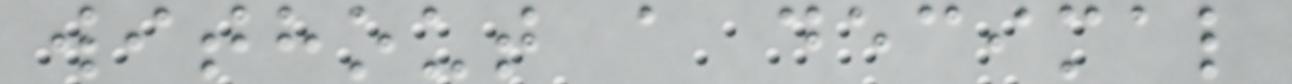without a decimal
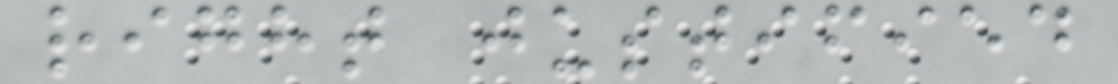right justified
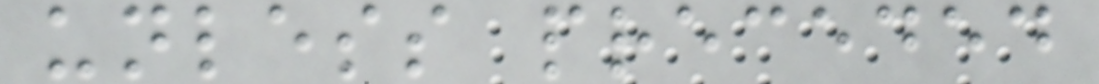unless preceded
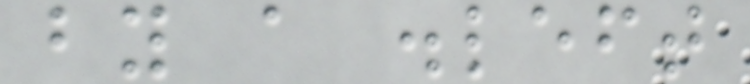by a .left
